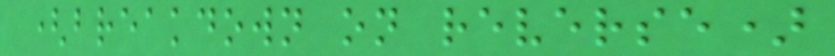(breakdown on reverse)
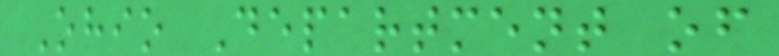Ohio Department of
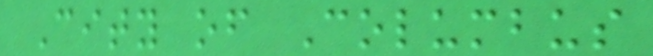City of Columbus
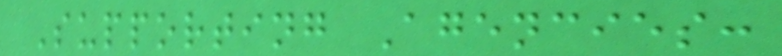Supporting Agencies:
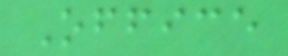Office
